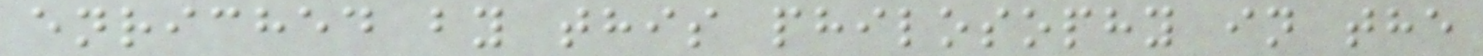enriched by this philosophy in the
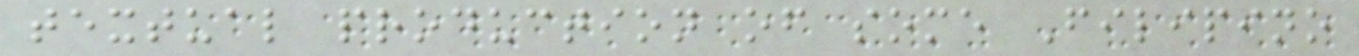textual production of some Filipino
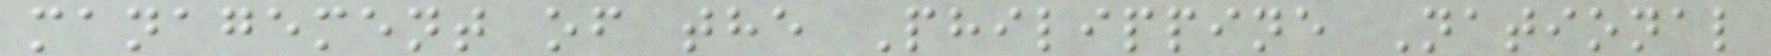management of the Philippine National
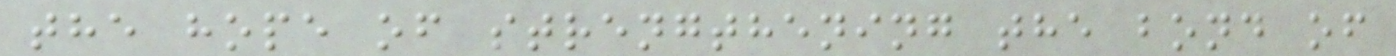the hope of strengthening the bond of
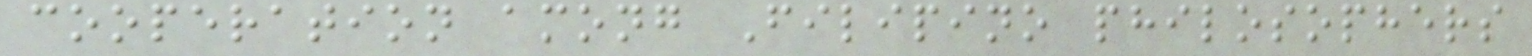cooperation among Filipino philosophers
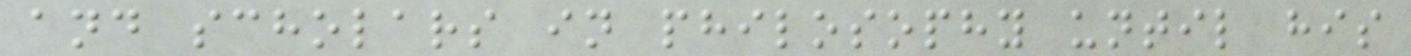and scholars in philosophy until his
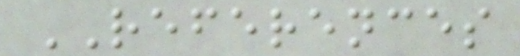REFERENCES
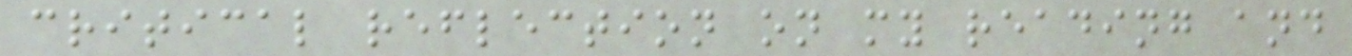critical reflection on my reading and
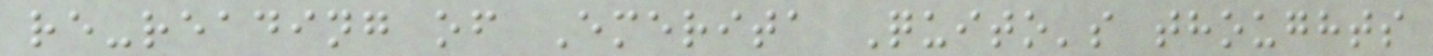re-reading of Emerita Quito's thoughts
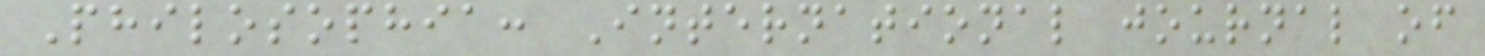Philosophia: International journal of
